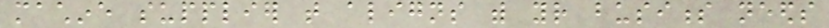machine supplier that aligns with your business needs
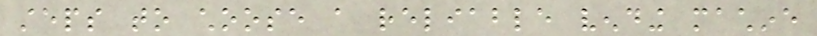steps to choose a reliable vending machine
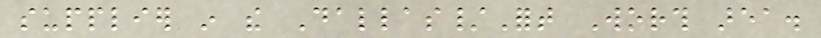supplier in the Dallas/Fort Worth area.
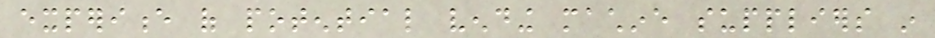experience of potential vending machine suppliers in
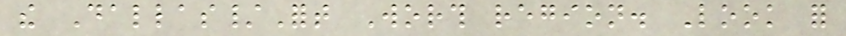the Dallas/Fort Worth region. Look for
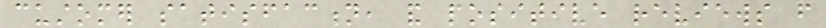customer satisfaction, and positive reviews from
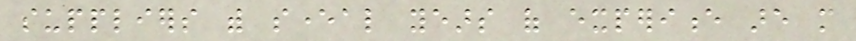suppliers with several years of experience are more
